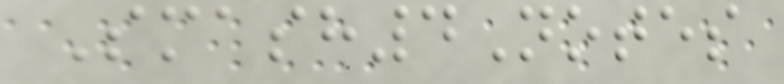Smash4Notes
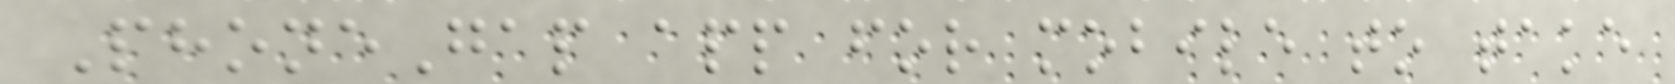PhoneGap app for mobile to take
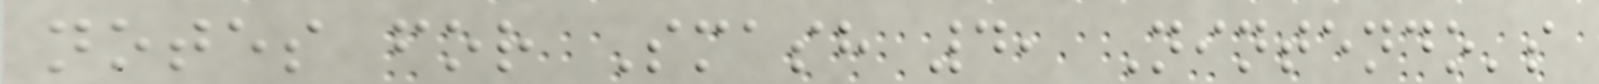notes for Smash 4, Nintendo's
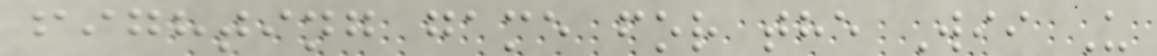fighting game for the Wii U
